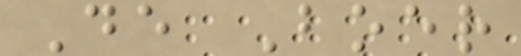De Boer
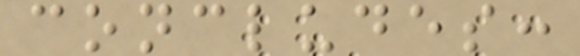concludes:
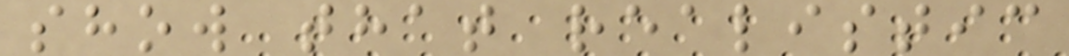show that realistic
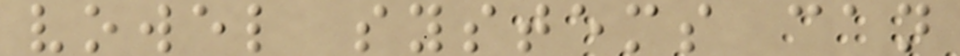vowel systems can
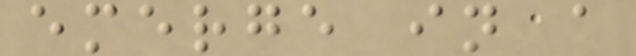emerge in a
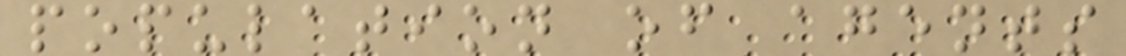population of agents
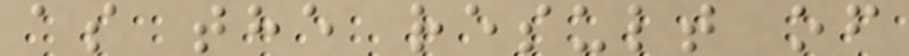as the result of
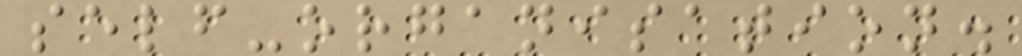self-organisation.
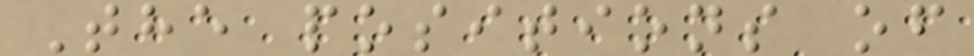The positions of
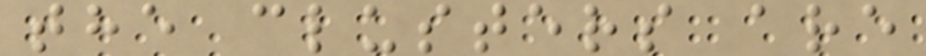the clusters are
